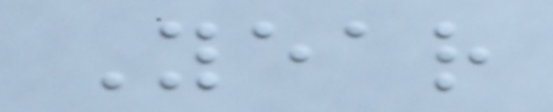Year
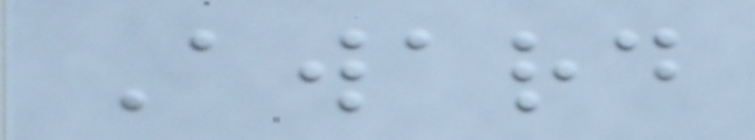Award
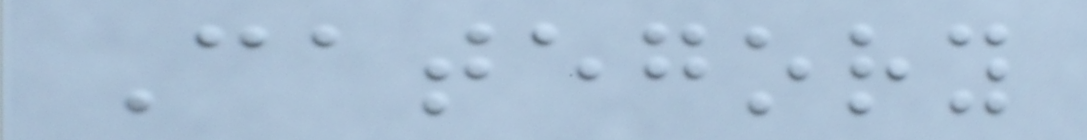Category
